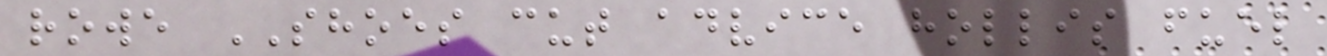rowe SHOES cut advice hollis fuel
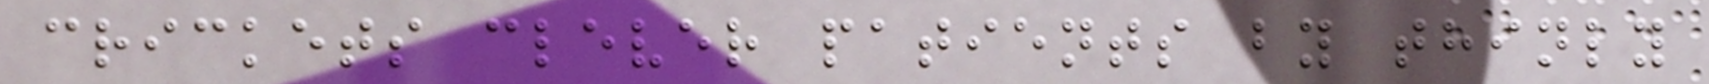crickets clever patients by thinly
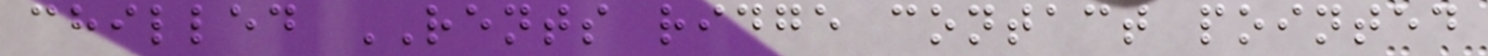chilled RENTS ridge contact pointed
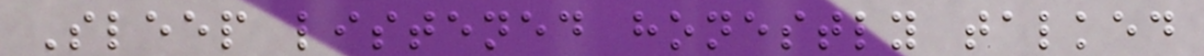Sleep listened honestly talked
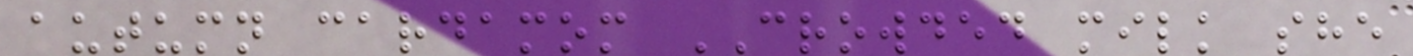autumn cardamom CROWDED milk she
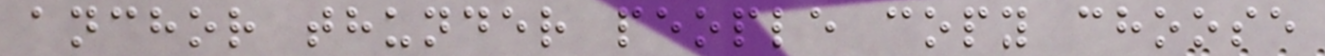anchor thunder people copy choose
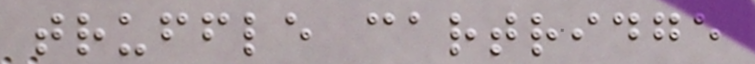truffle cartridge
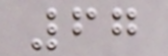67
